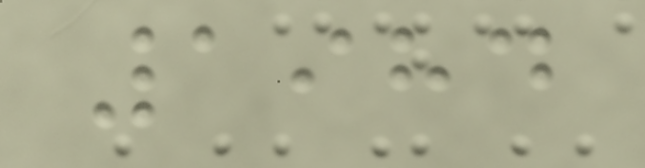1984
